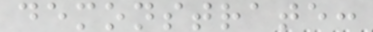demonstrate:
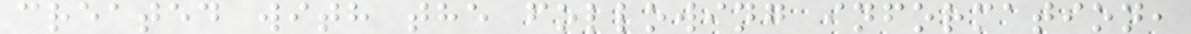created with the following information,
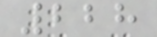228
